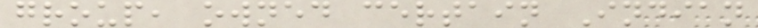group, owned certain Indian
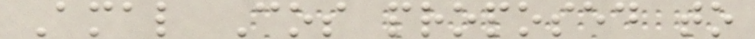Amal Cos proposed to
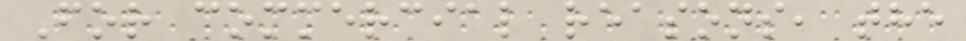For commercial reasons, the
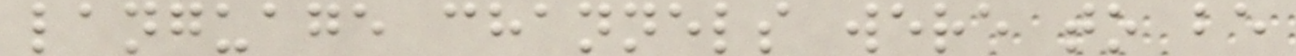language channels were to be
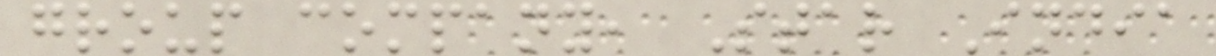group company, Star India
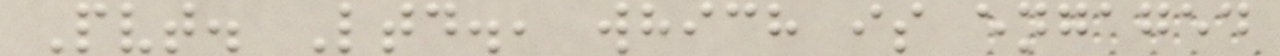Pvt. Ltd., which is engaged
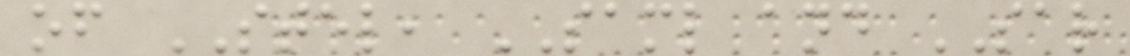of STEL, SAML and SAR
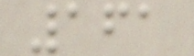161
